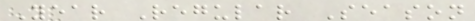Year Regular Season
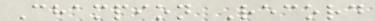Champion Record
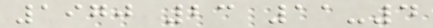1970 23 11-4
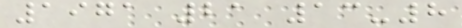1971 21 13-8
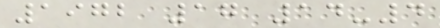1972 17 14-4
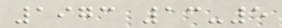1973 13-5
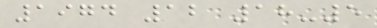1974 12 18-5
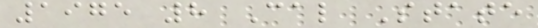1975 8 Cal State
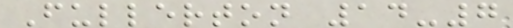Fullerton 14-7
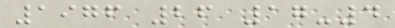1976 26 17-4
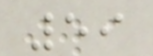59
